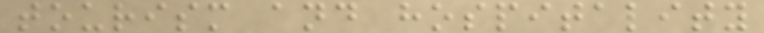tourism and hospitality
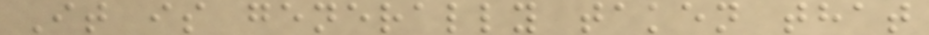It is generally taken that
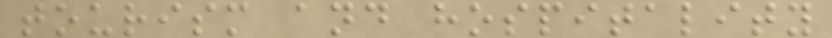tourism and hospitality
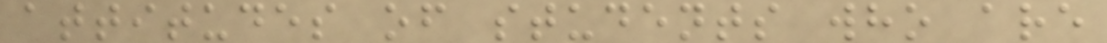attitudes of students who are
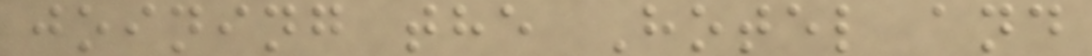joining the Hotel and
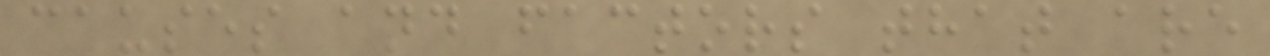causes and factors that are
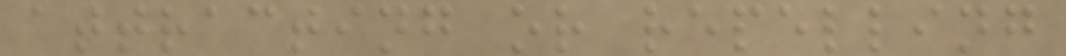attracting or repelling
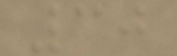30
